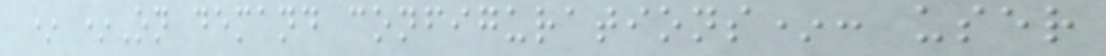* *On demand configurations*: user
